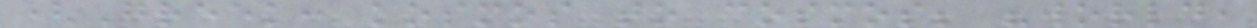(Greek: kosmos to cosmos; "world,
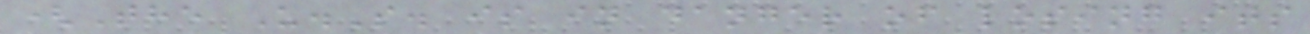(The U.S. is in danger of losing its
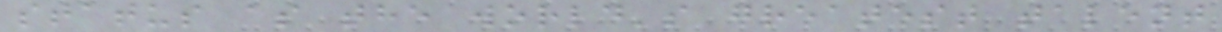status as the world's greatest talent
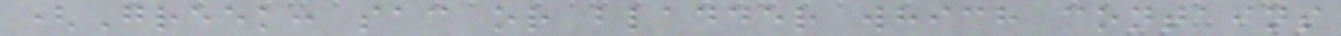(Greek: sac or bladder which contains
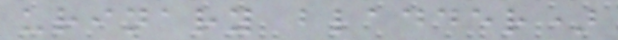urinary bladder)
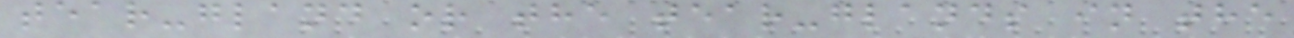tear-gland or the tear-glands in the
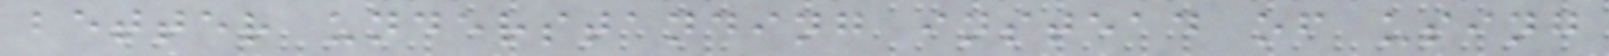better understanding instead of using
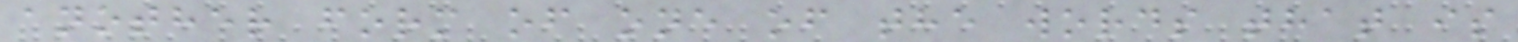another form of one of the words that is
